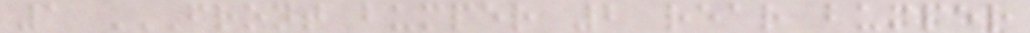1 FRONT BUMPER 2 REAR BUMPER
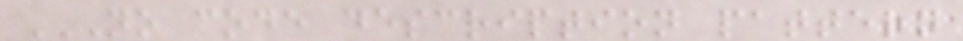NO CODE DESCRIPTION PATTERN
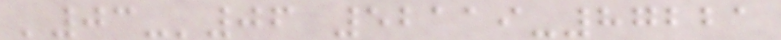'03-'06 52119-87221
